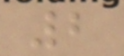2
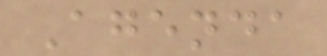Agenda
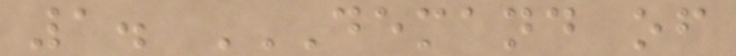1. DEMAND OF
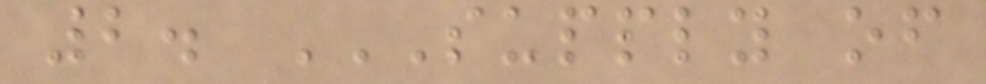2. SUPPLY OF
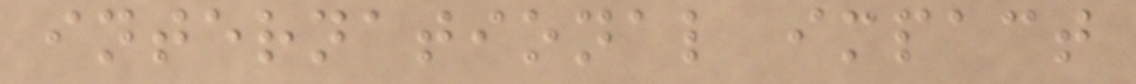international impact
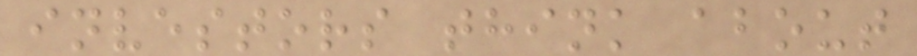investors think about
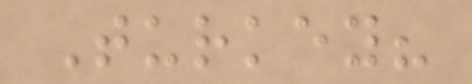Turkey?
